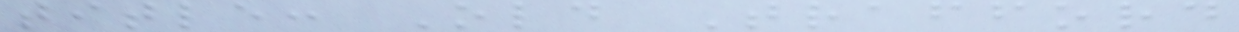title: Old Trafford
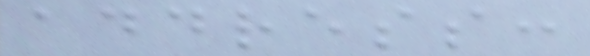address:
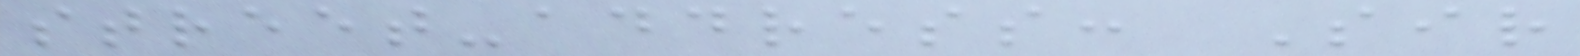street-address: Sir
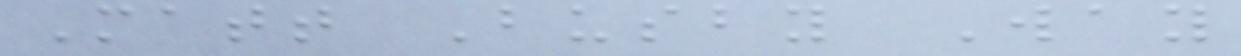Matt Busby Way
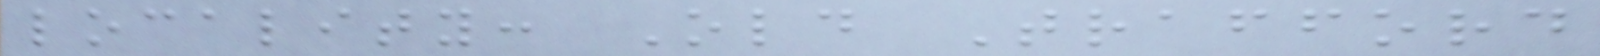locality: Old Trafford
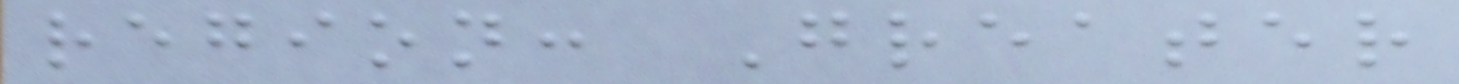region: Greater
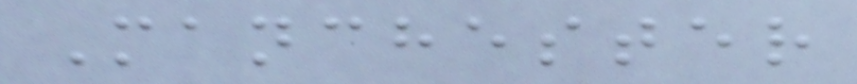Manchester
